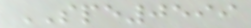SPE0599
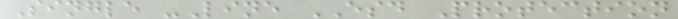Single -Line ESD Protection
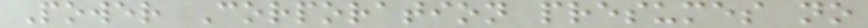Power Corporation presumes no
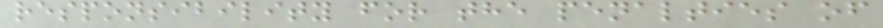responsibility for the penalties of
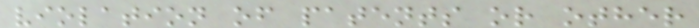violation of patents or other
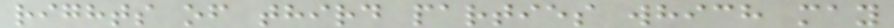rights of third parties which may
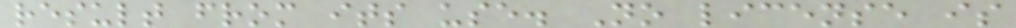result from its use. No license is
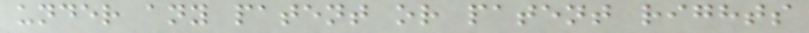under any patent or patent rights
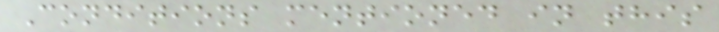Conditions mentioned in this
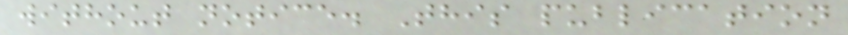without notice. This publication
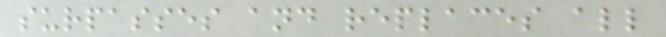surpasses and replaces all
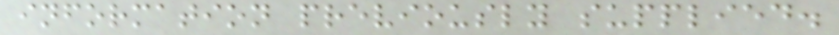information previously supplied.
